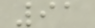91
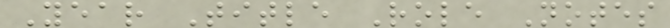Year Title Role Notes
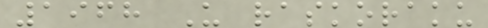1968 U raskoraku
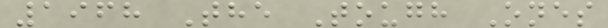1968 The Tough Ones
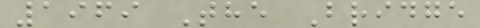1969 The Bridge
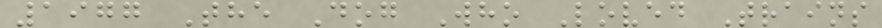1977 The Dog Who Loved Trains
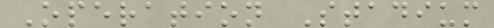Operation Stadium
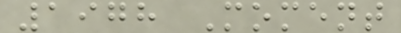1978 Moment
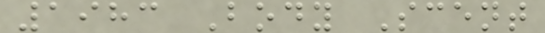1983 Body Scent
